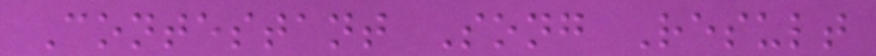Contestant Song Result
